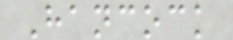Hancock
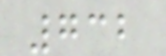732
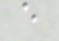e
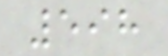598
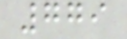779
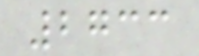2733
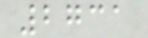2731
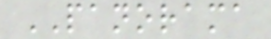PANORAMA
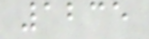1235
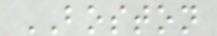BOSTON
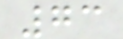73
